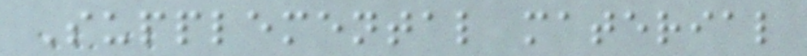Supplemental material
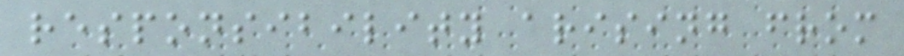responsibility arising from
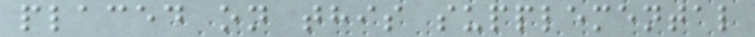placed on this supplemental
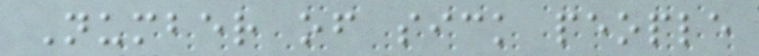Number of sick people
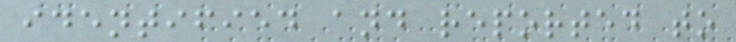identified and reported to
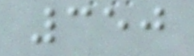350
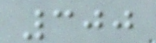300
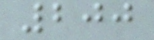200
